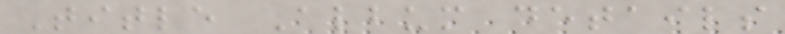Title Album details
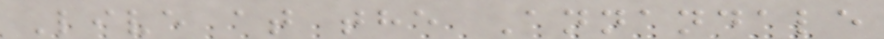Live at the Annandale
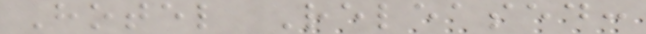Hotel Released:
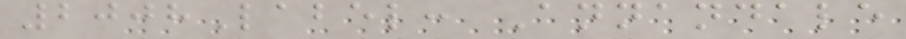2008Label: Annandale
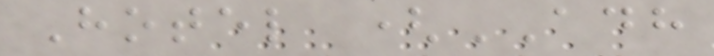Hotel (ADH
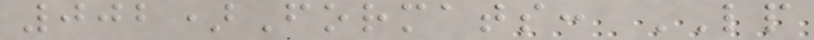002)Formats: LP
